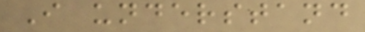I understand
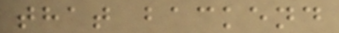that backend
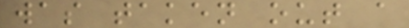was taken out a
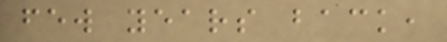few years back,
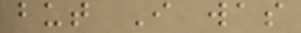but I was
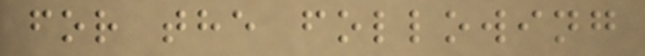for the following
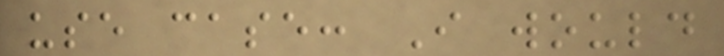use case: I would
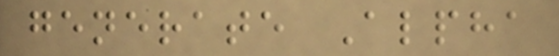generate Alpha
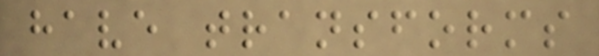have transforms
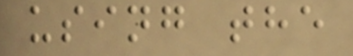using the
